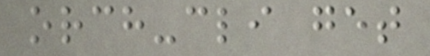orch-cli get
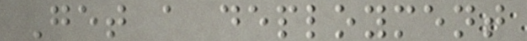Get a deployment
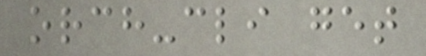orch-cli get
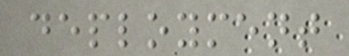deployment
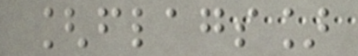[flags]
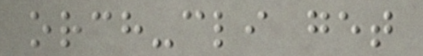orch-cli get
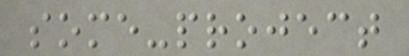some-project
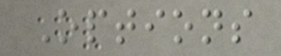Options
